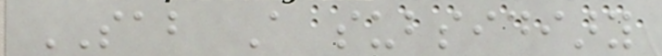SAB A subsidiary
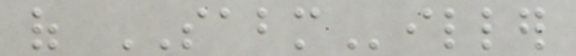of SABMiller
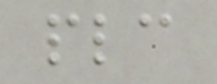plc
